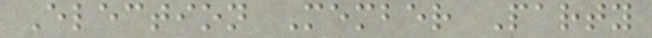Election Member Party
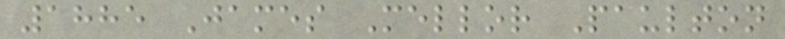1885 James Mellor Paulton
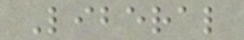Liberal
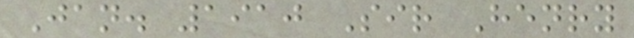Jan. 1910 Sir Henry
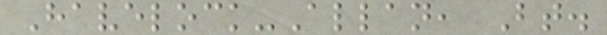Havelock-Allan, Bt.
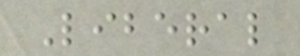Liberal
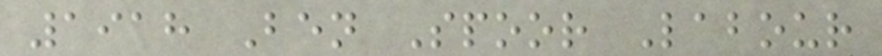1918 Ben Spoor Labour
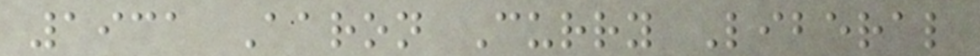1931 Aaron Curry Liberal
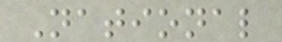National
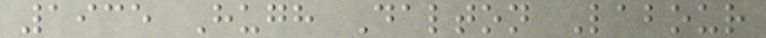1935 Hugh Dalton Labour
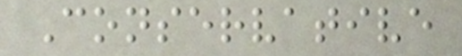Conservative
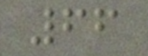66
